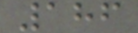186
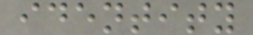identity
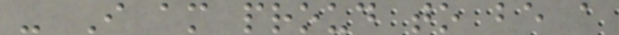- I am proud to be a
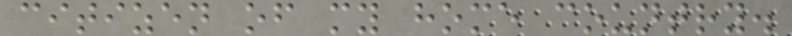citizen of my home country.
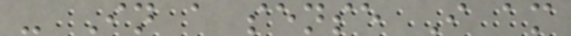- In a sense I am
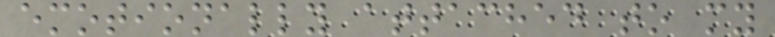emotionally attached to my
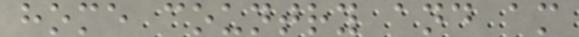home country and am
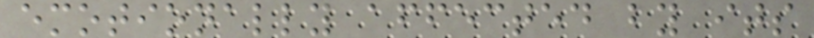emotionally affected by its
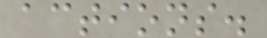actions.
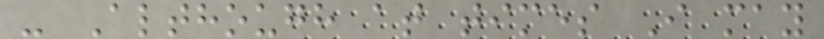- Although at times I may
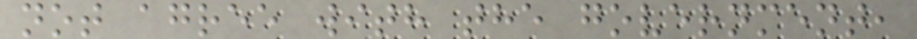not agree with the government,
